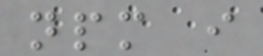npm i
